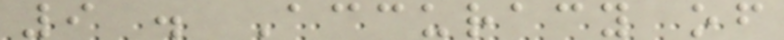9 . Accuracy of
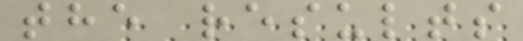the results
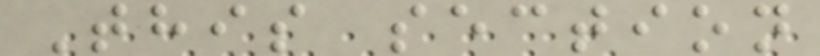This section
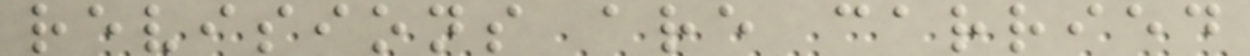revisions are carried
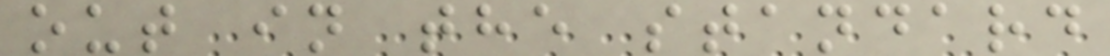out in the standard
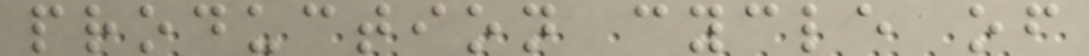production cycle of
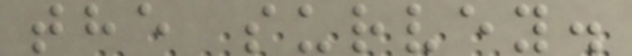the survey.
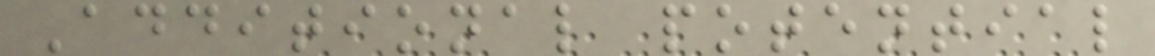Additional potential
